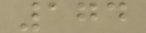174
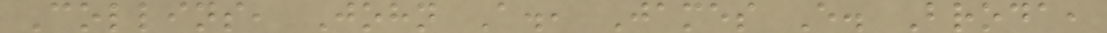Collins, John A., James E. Broda,
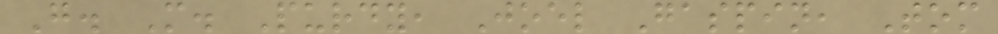G. M. Purdy, Joel Gaspin, Tom
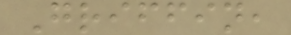Griffin,
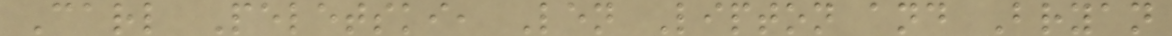Carl Peletski, Len Lipton and Bryan
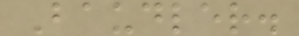Baudler.
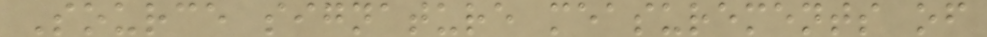Source signature measurements of
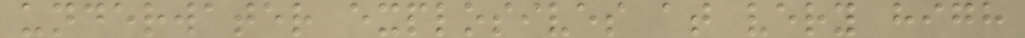underwater explosives at very high
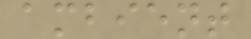ambient
